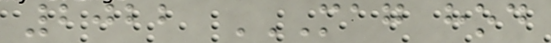2022 MAG HOD
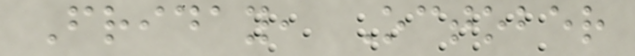Friday, October
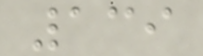139
